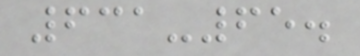631-65.
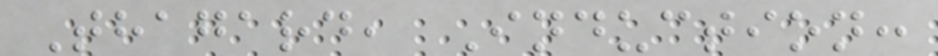Thagard, Induction:
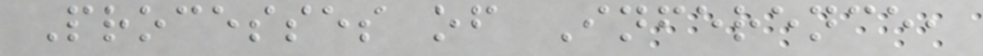Processes of Inference,
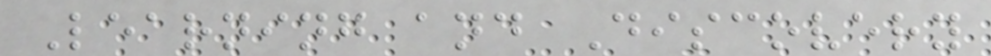Learning and Discovery
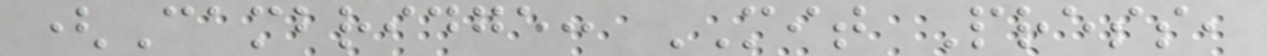(Cambridge: MIT Press,
